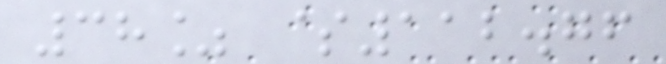38% $112.76
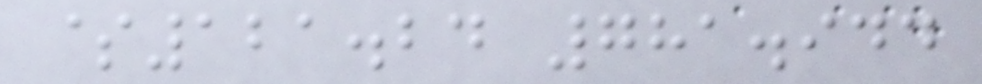$121.24 781.944
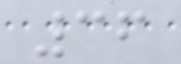36
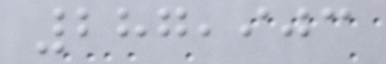287,903
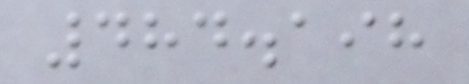484.198
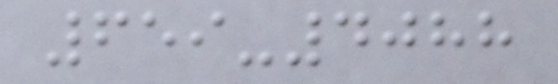659-4088
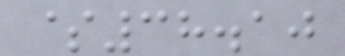$38.10
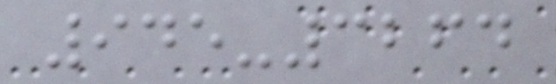945-3264
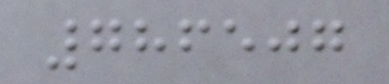786507
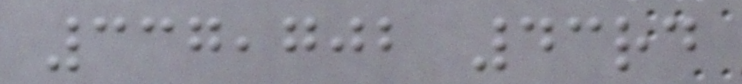337,702 43rd
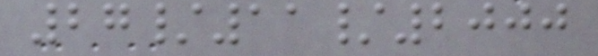27/11/2000
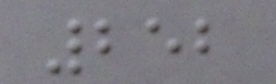252
